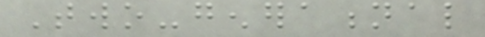Two-generational
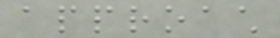approach
